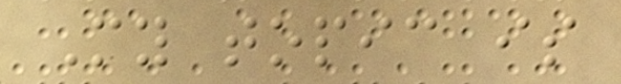My topic is
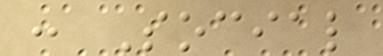: Social
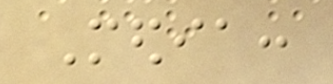Media:
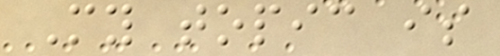My topic is
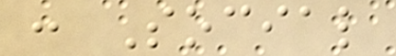: Social
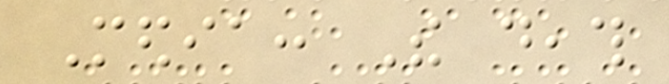Media: The death
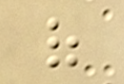of
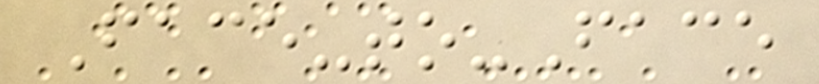Face-to-Face
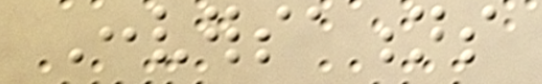Conversations
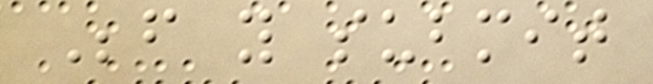Before you submit
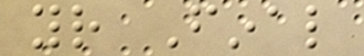your Final
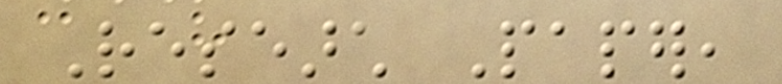Research Paper,
